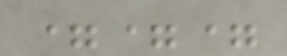===
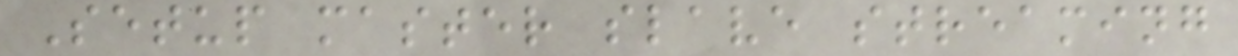Setup master slave streaming
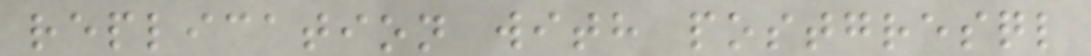replication with postgresql
